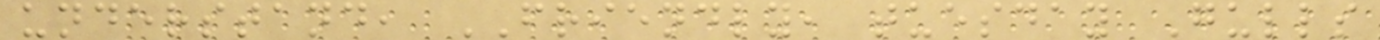understand, FRIENDLY, tuesday Gulls
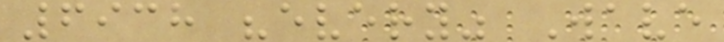6938 "every" Wave
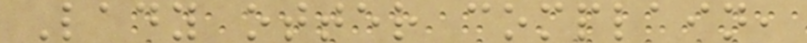Lady otter complain,
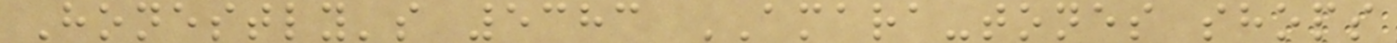Honestly's 5383 AMARA-tones shops
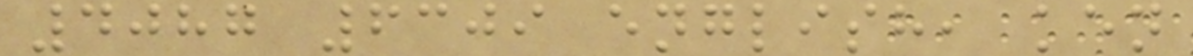4087 6309 english, ken
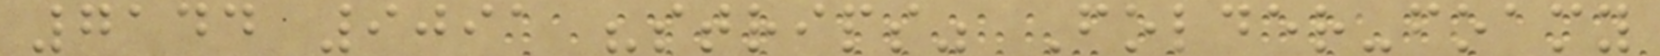7144 9091 "strips" Folder-foamy
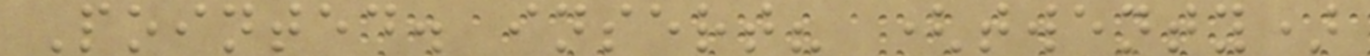Pointed. insert? (twenty)
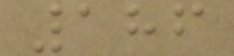186
